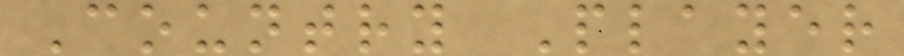Country Player
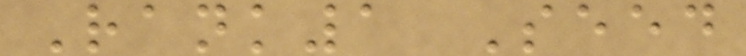Rank1 Seed
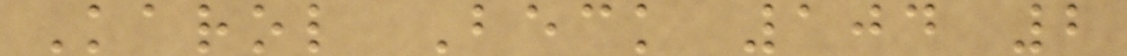Karol Beck 104 2
